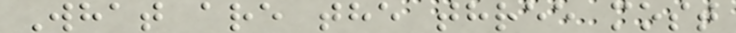What are the three most
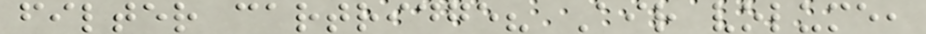filter cartridge? Air volume,
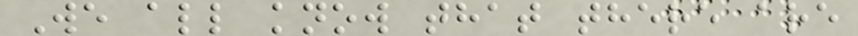We all know that there are
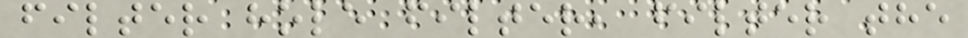filter hole filter, filter the
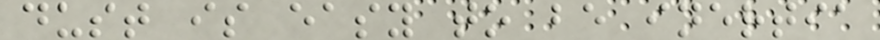dust is easy to be inertia
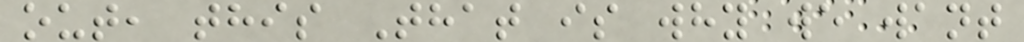out, this That is why we want
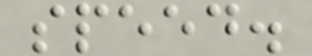speed.
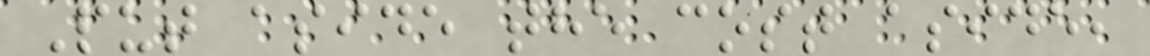Put aside the cost aside,
